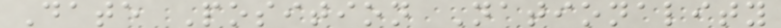Date Position Nationality
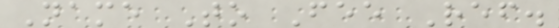Name To Fee Ref.
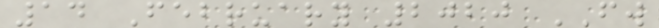14 February 2020 FW
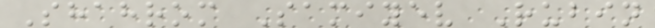Shahrom Samiyev Rubin
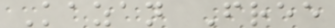Kazan Free
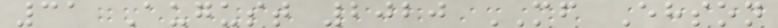31 August 2020 MF Ehson
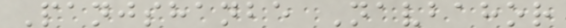Panjshanbe Navbahor
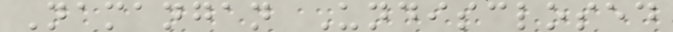Namangan Undisclosed
